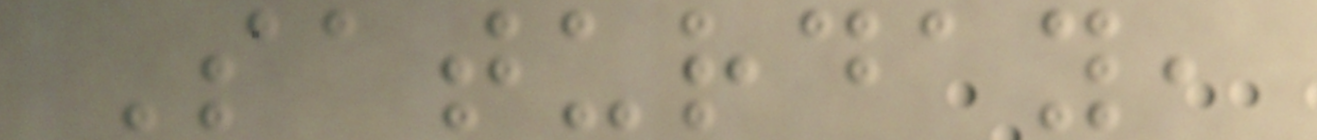Saturday,
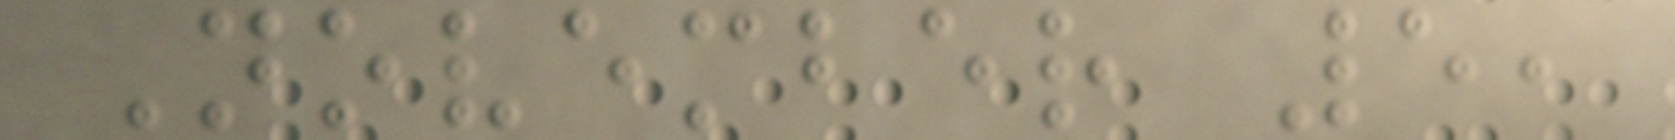November 5,
